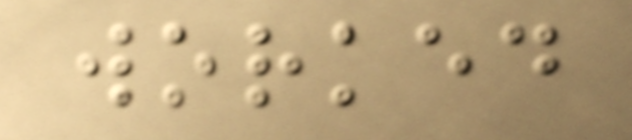worked
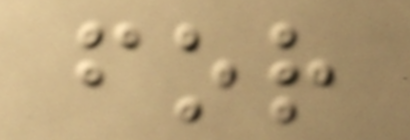for
